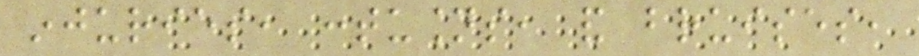injuries, contusions, and bruises,
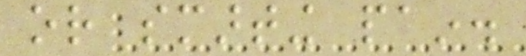or smarting pain.
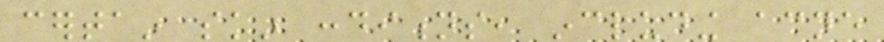certain skin conditions, including acne
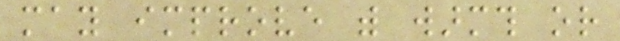may improve with warmth or
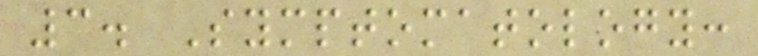3. Symptomatology:
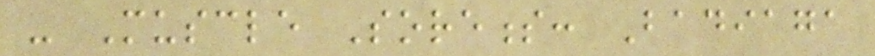- Muscle Soreness: Badiaga
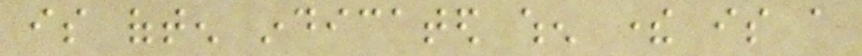is often indicated when there is a
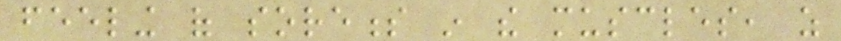feeling of soreness in the muscles, as
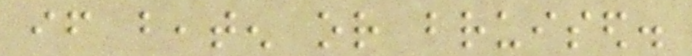if beaten or bruised.
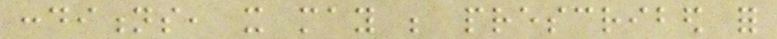conditions, it may be prescribed for
